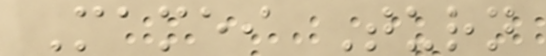Mamei Turn
